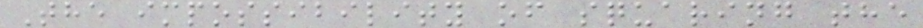The impossibility of squaring the
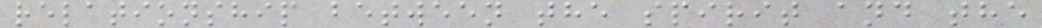relationship between the spirit and the
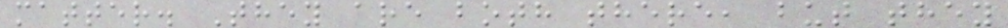matter. They are both there, but they
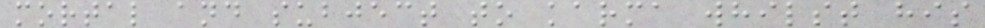mortal and subject to karma whilst his
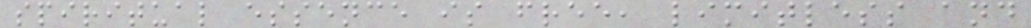spiritual essence is free, limitless and
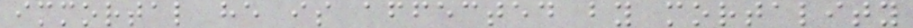immortal he is affected by mortality
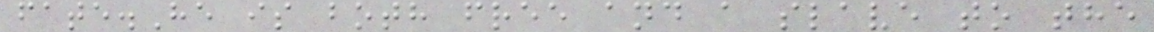fate.He is both free and a slave to the
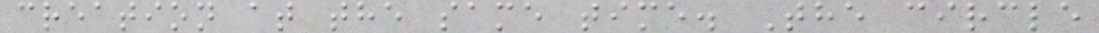creation at the same time. The circle
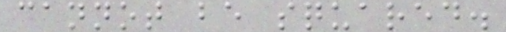cannot be squared.
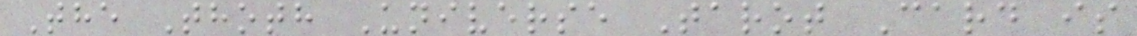The Thoth Universe Tarot Card is
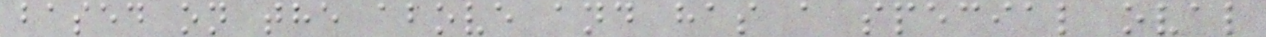based on the above and has a special oval
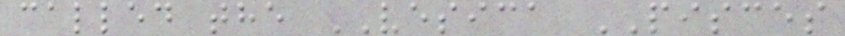called the VESICA PISCES
